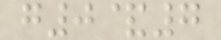g0&7
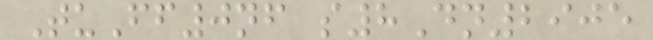TuFf0nf s8Dn2905
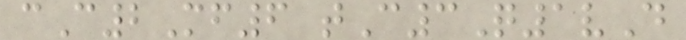cC2Mf6 tC3Q1vD
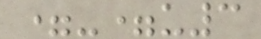=-=u3
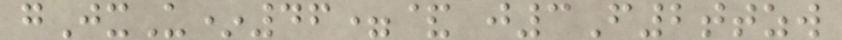gJxU*46=& j3F2ttzw
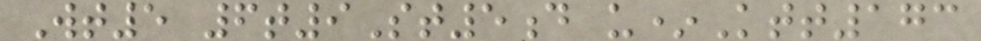Wt5 6t9St5d u*Ktt173
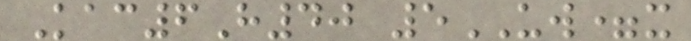Kac6H40 5UW=x
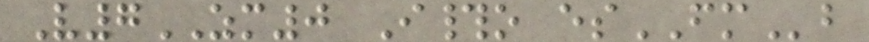V7ZM0 I#o esFMb
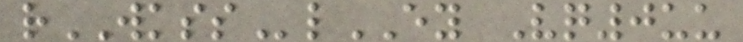rWKSSlEY Vq0uu
